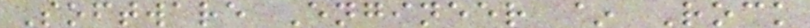Software Engineer ~ Rock
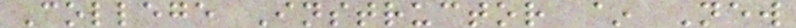College Instructor ~ New
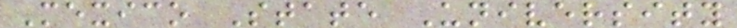Mexico State University
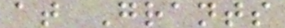at Grants
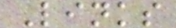Links
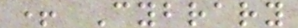+ Cybrary
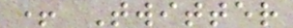+ Twitter
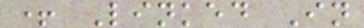+ Linked In
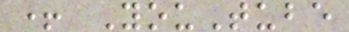+ YouTube
